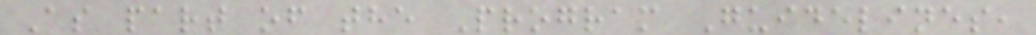As part of the Program Guidelines,
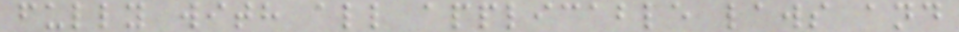fully with all applicable laws and
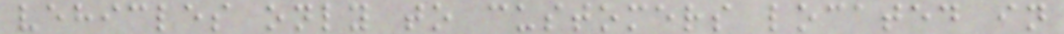vehicles only to customers located in
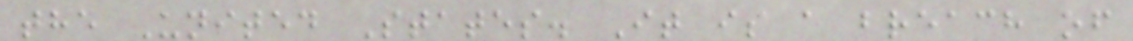the United States. It is a breach of
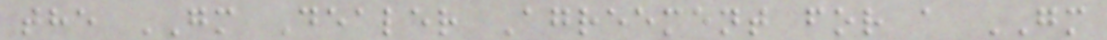the GM Dealer Agreement for a GM
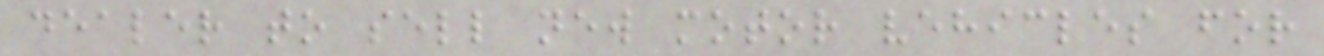dealer to sell new motor vehicles for
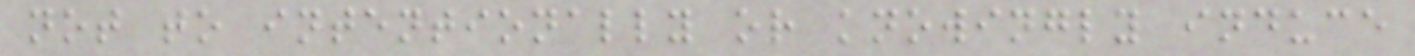not to intentionally or knowingly induce
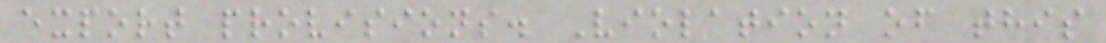export provisions. Violation of this
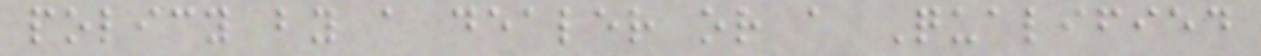policy by a dealer or a Qualified
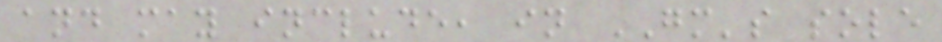and may include, in GM's sole
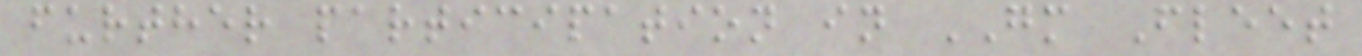further participation in GM Fleet
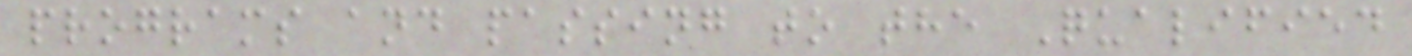programs and passing to the Qualified
